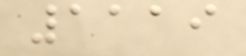1119
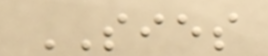SIES
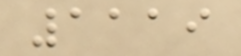1119
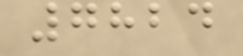7824
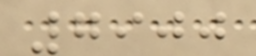7900
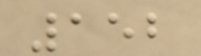152
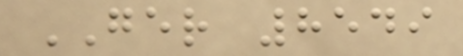GER 8549
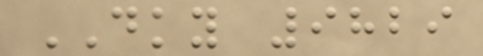DKY 9829
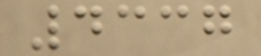4337
